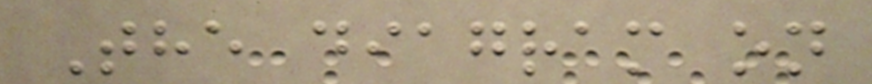The diagram on
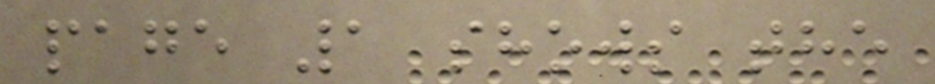page 1 shows the
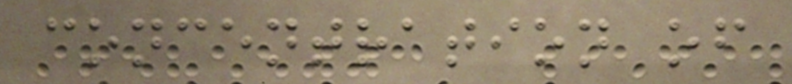concentration of
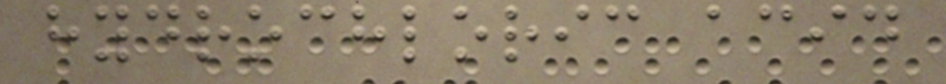hydrochloric acid
